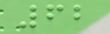62
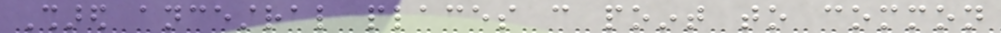Shared ancestral places can point to common
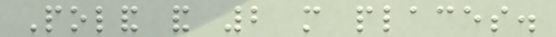Poland and 2 more places.
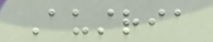Austria
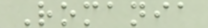Romania
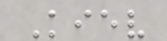Kiev
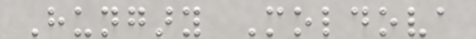Hungary Moldova
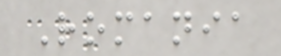Romania
